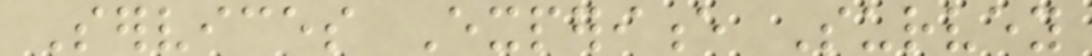Services Experience Survey
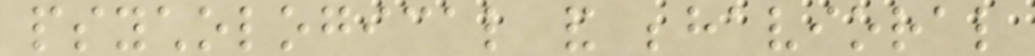psychological and behavioral
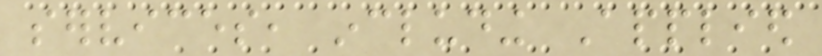services, including Applied
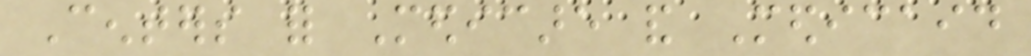Centers for Medicare and Medicaid
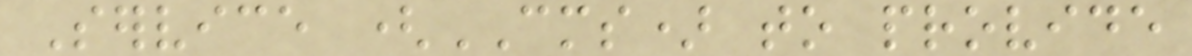Service (CMS) to provide
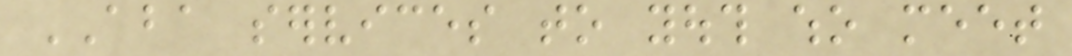ABA services to youth who meet
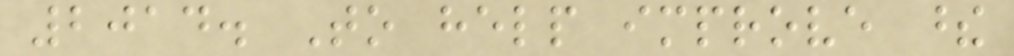2014. To help improve these
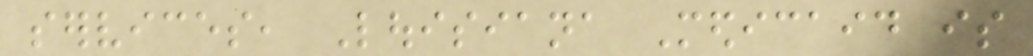services, Louisiana Medicaid is
